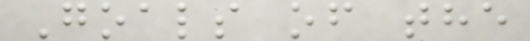Goals of the
